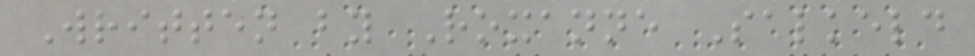Written by Roxanne Salkeld
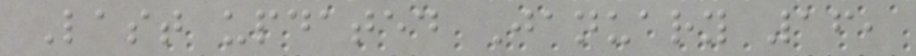Last updated January 16,
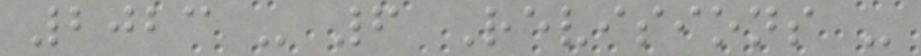2023 - 6 Revisions -
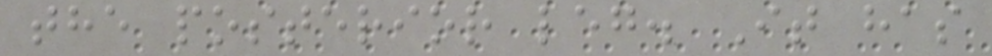the posterior leg. It has
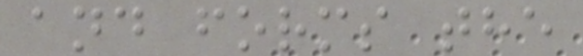and forms the
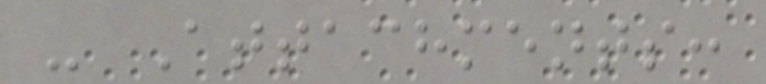- Attachments:
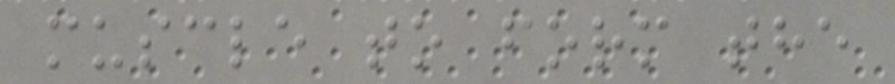muscle to form the
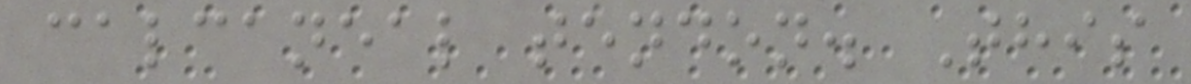calcaneal tendon. This
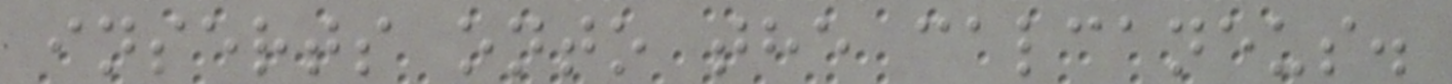inserts onto the calcaneus.
